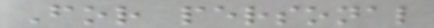For personal
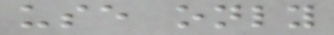use only
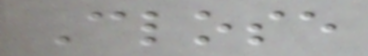Close
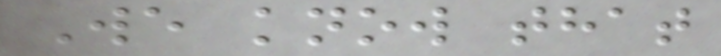We know that
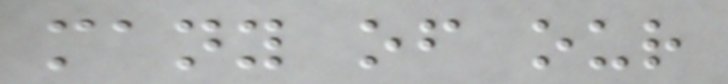many of our
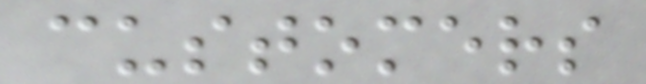customers
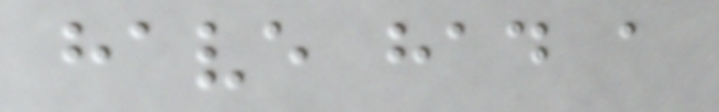have had a
